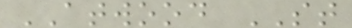ATWOOD ST
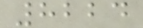8224
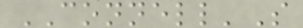CONNELL'S
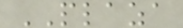PLAZA
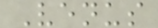Venus
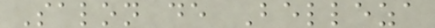Salon de Belleza
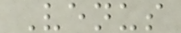Venus
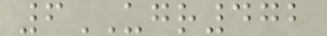6UGR472
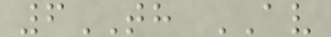6TH AV
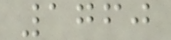1760
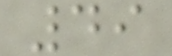49
